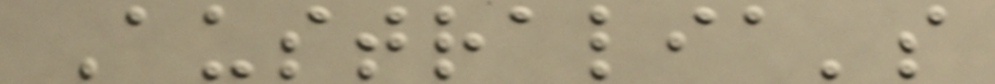Australia's
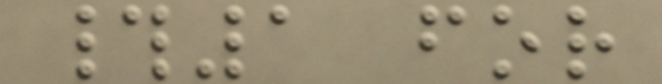#1 for
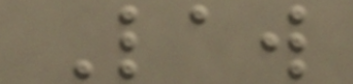Law
